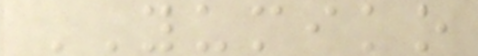YUMIKO
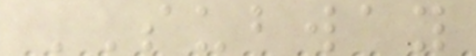SUBWAY
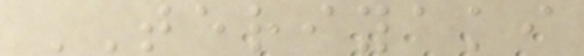TERIYAKI
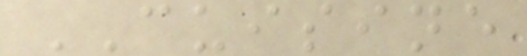CUISINE
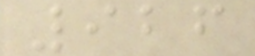926
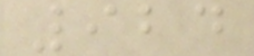924
